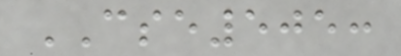CSE505:
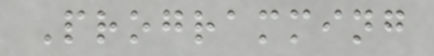Programming
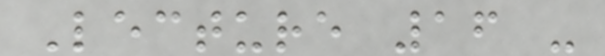Lecture 16 -
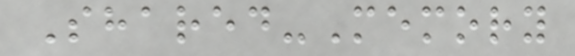Shared-Memory
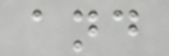and
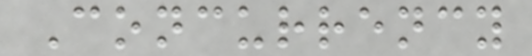Concurrency
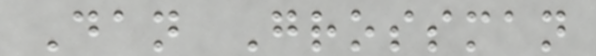Dan Grossman
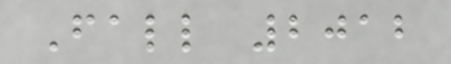Fall 2012
